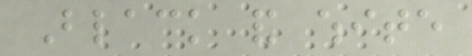Black and white
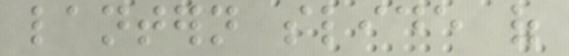lantern slide of
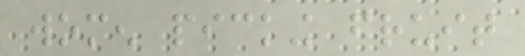women picking fruit
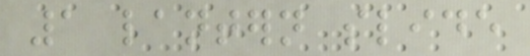1 lantern slide
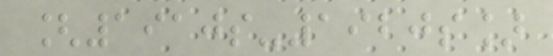[1910s-1920s]
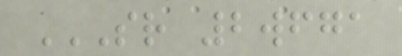SR 2WFGA
